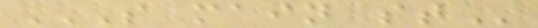S MAIN ST
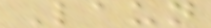Laun
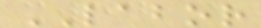LABOR
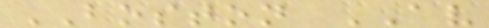BOSTON AV
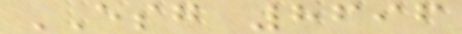ESG 8696
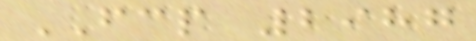FCP 2987
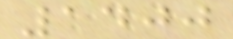1400
